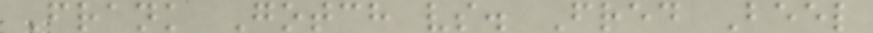Frank Gotch vs. Fred Beel
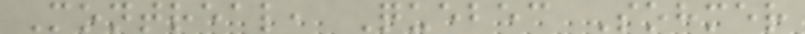Montreal, Quebec Sohmer
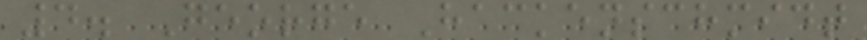4. George Hackenschmidt
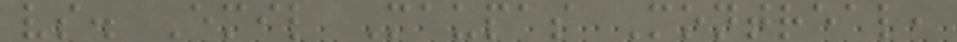vs. Emil Maupas Montreal,
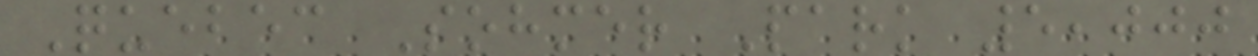Quebec Sohmer Park 5,000
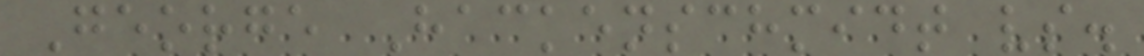George Hackenschmidt vs.
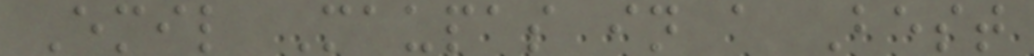Emil Maupas in a Best
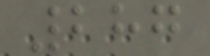287
